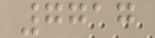7717
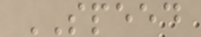SPEED
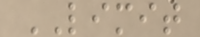LIMIT
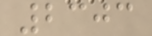2303
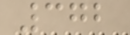372
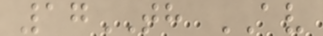17TH AV
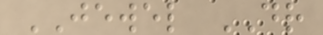JEWEL DR
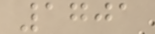1701
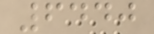6440
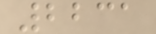2231
